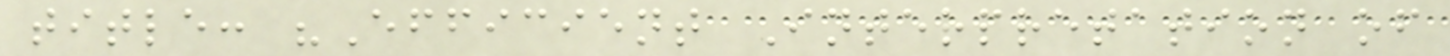title: "Efficient Interpretation of
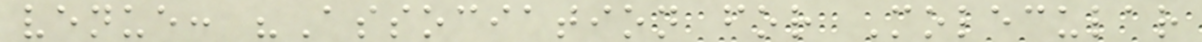venue: "Association for Molecular
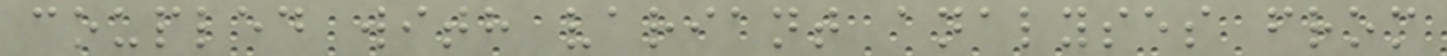coupled with variant analyses from
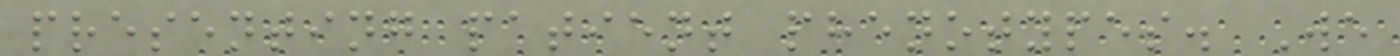presenting patient phenotypes. We
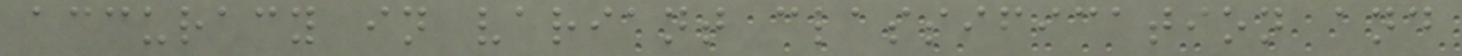accuracy in variant classification and
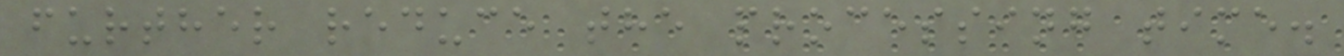further reduce the processing time.
